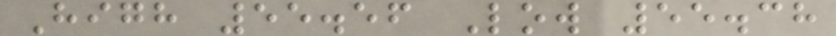High 55.56 Low 55.38
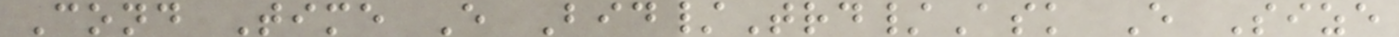Cond Time E Bid/Trd/Ask E Size
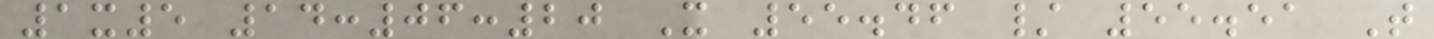1x5 14:06:20 X 55.46 / 55.51 T
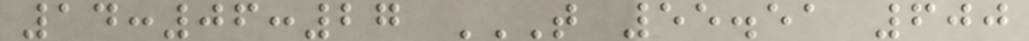14:06:27 T 55.51 600
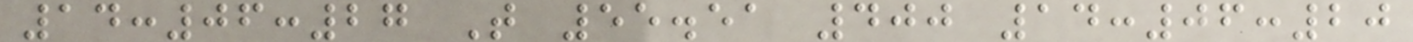14:06:27 T 55.51 400 14:06:20
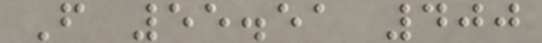F 55.51 400
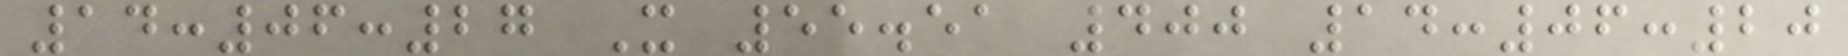14:06:27 X 55.51 400 14:06:20
